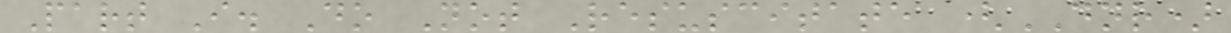Part I. Do Not Resuscitate (DNR)
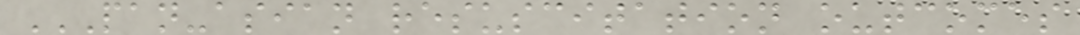PAN-ASIAN RESUSCITATION OUTCOMES
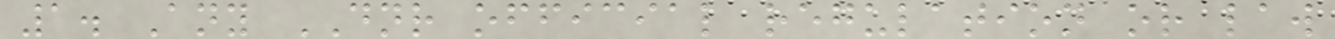1. Any DNR official regulation or law
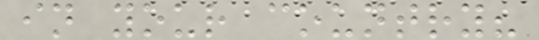in your country?
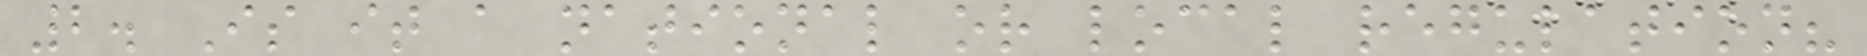2. Is it a national or local regulation?
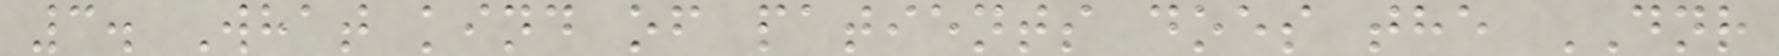3. What kind of patients does the DNR
